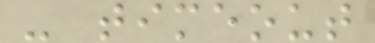- timeout
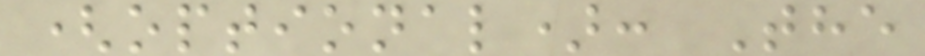(optional): The
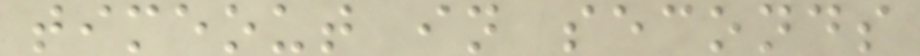timeout in seconds
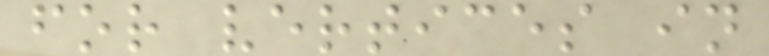for vertices in
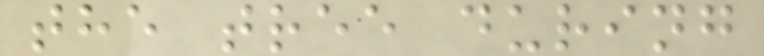the tree during
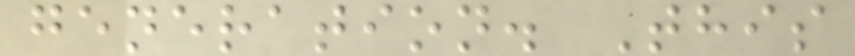generation. This
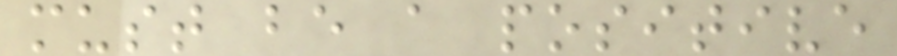must be a positive
